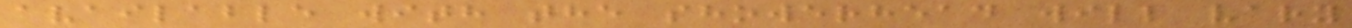available with the showerhead will vary
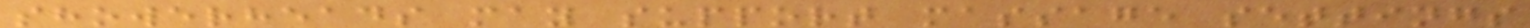showerheads may support massage settings
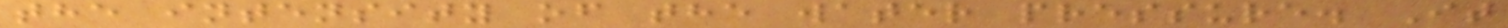the intensity of the water pressure. It
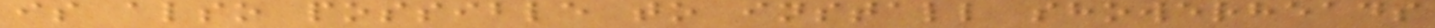is also possible to install showerheads
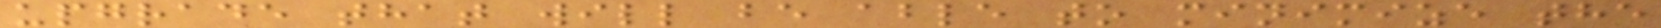upgrade that will be able to minimize the
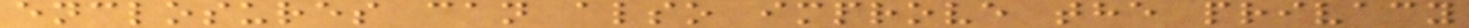enclosures can also improve the privacy
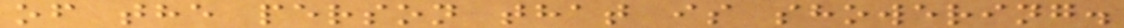of the person that is showering.
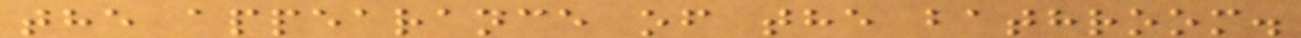the appearance of the bathroom.
